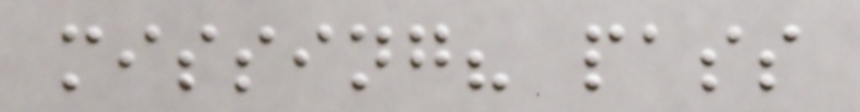missing? pass
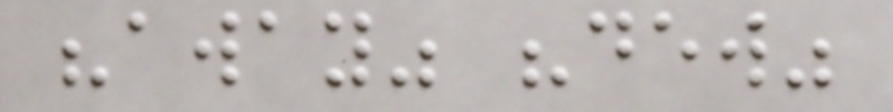"away" "dew"
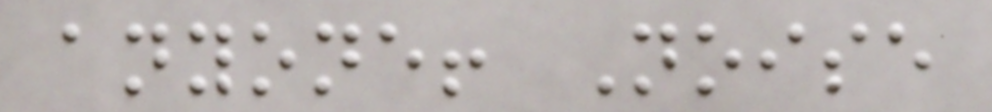anyone! Noise
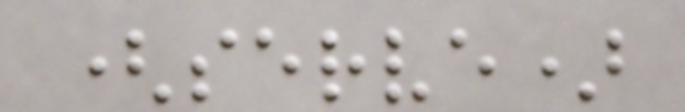(serve)
